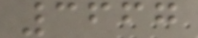3667
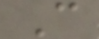C
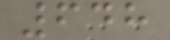648
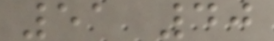51 40
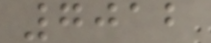7012
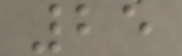25
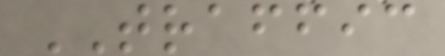TRAFFIC
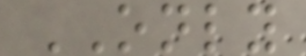ONLY
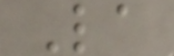La
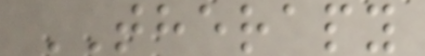THERAPY
